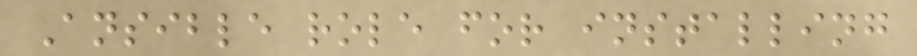Ansible role for installing
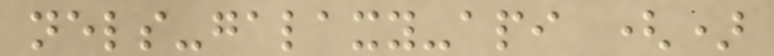nels-galaxy-api ()
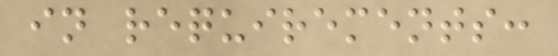in requirements:
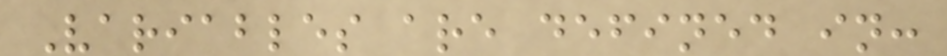Variables are defined in:
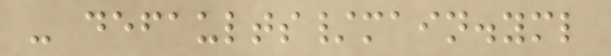- defaults/main.yml
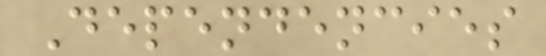Dependencies
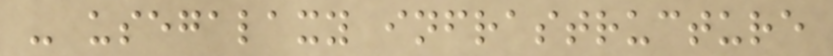- usegalaxy infrastructure
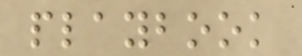playbook
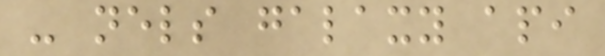- nels galaxy api
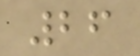26
